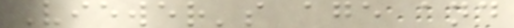Viewer's age and
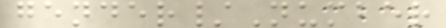gender/Number
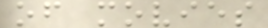of movies
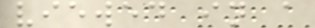viewed in a
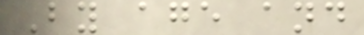By age and
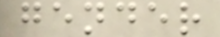gender
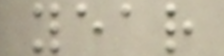year
